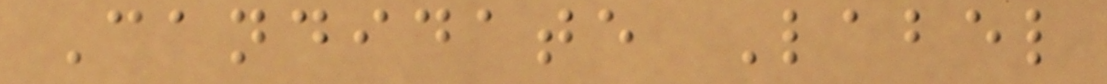Candidate Label
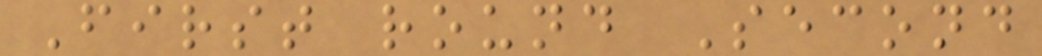First round Second
